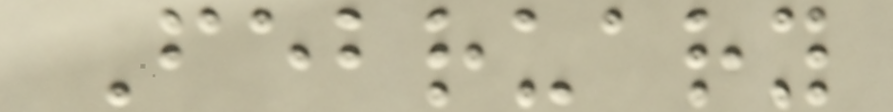February
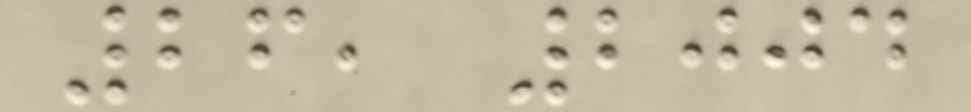26, 2004
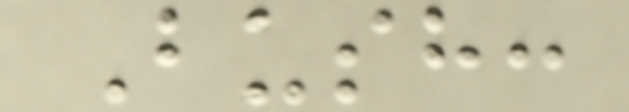Bush:
